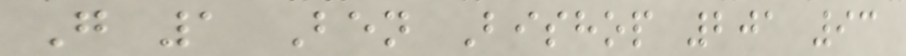G 1 Ben Bishop 201 93
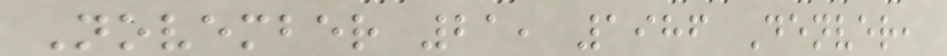November 21, 1986 Denver,
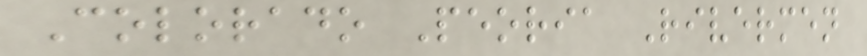Colorado Peoria Rivermen
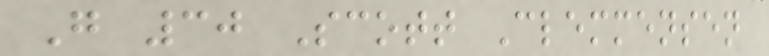G 30 Scott Clemmensen
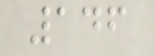146
